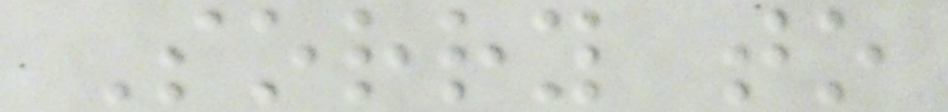Sorry to
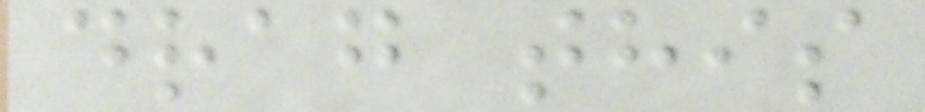drag this
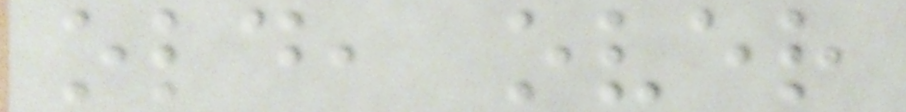old, over
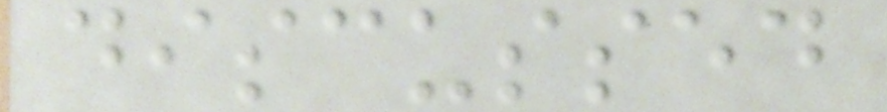discussed
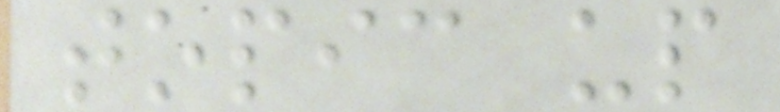topic up
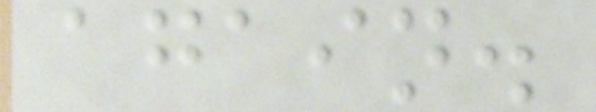again.
